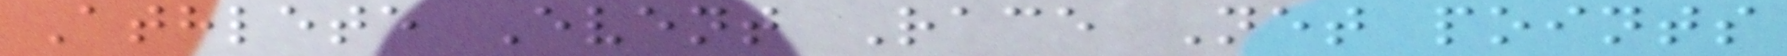Athlete Event Race Net points
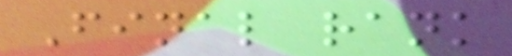Final rank
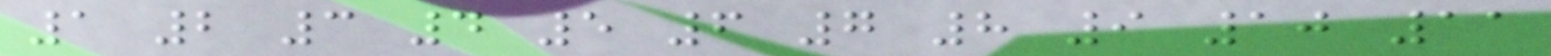1 2 3 4 5 6 7 8 9 10 11
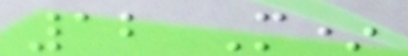12 M*
